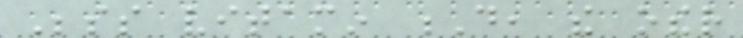Besides vitamin D, the other
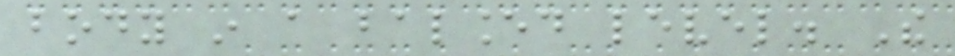body in a balanced level. The
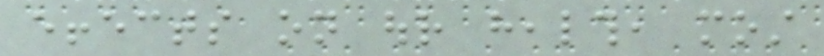effects on our health, most
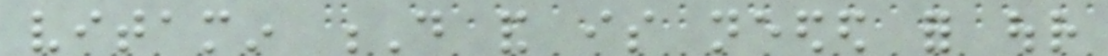vitamin D and is needed for our
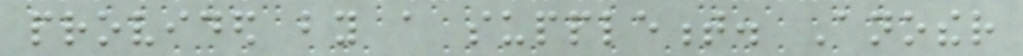provided by a supplement. Another
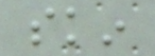skin
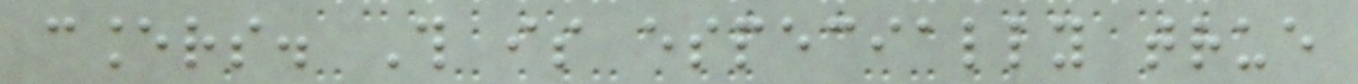cancers. This is especially true
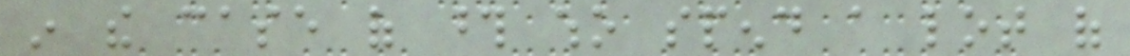in the case of those who spend a lot of
